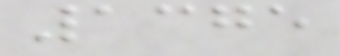1375
